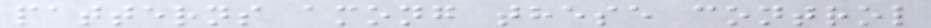patterns among these control
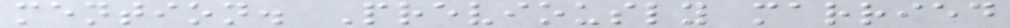mention. Previously married
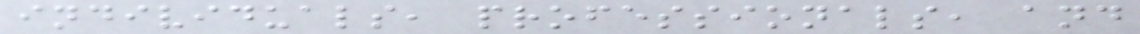individuals, professionals, and
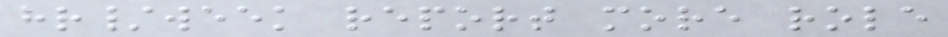hr/week report more role
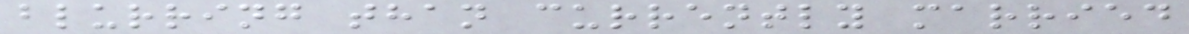blurring than currently married
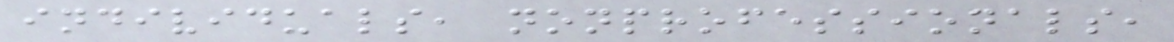individuals, nonprofessionals,
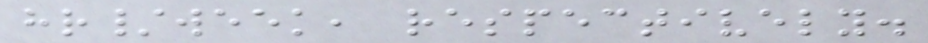hr/week, respectively.
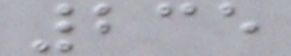235
